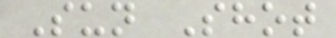Sun Shot
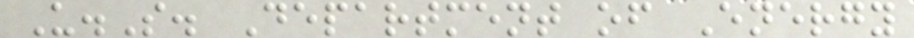U.S. Department of Energy
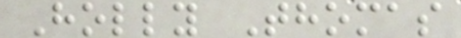Holly Thomas
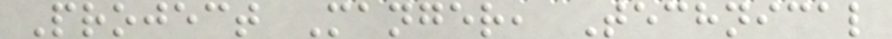Project Manger, Technical
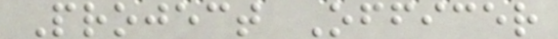Project Officer
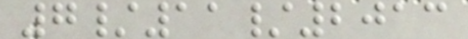7/11/2013
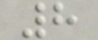8
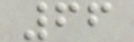66
